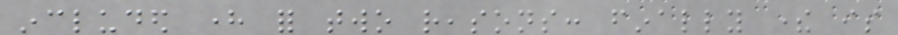included here for two reasons: finally there is
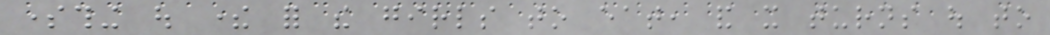something out there for the girls to eat, and it turns out to
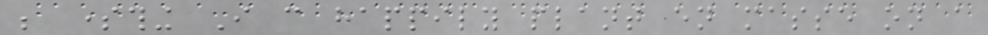be something I can happily plant en masse on a
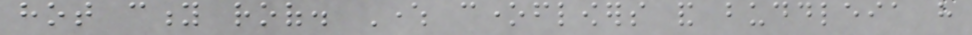hot city roof. Where coneflowers and buddleia have
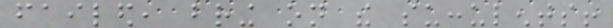failed, bring on the succulents!
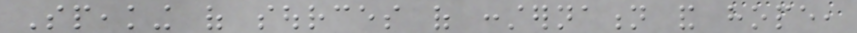Speaking of sources of consternation and hope,
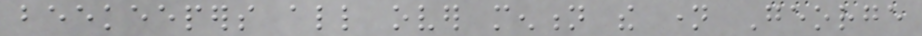beekeepers all over mention the name George
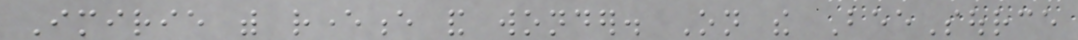Imirie with reverence and wonder. On the BeeSource
